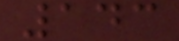143
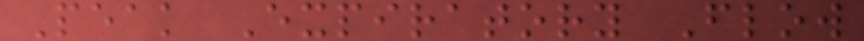Peak Expiratory Flow
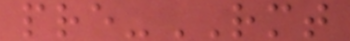pre-RMT
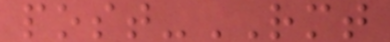post-RMT
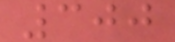300
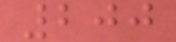200
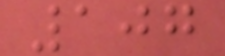107
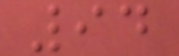94
